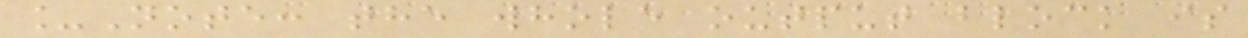_Note: the whole output block is
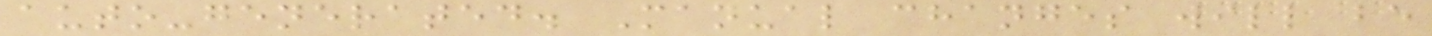auto-generated. Manual changes will be
